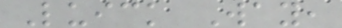Luick Way,
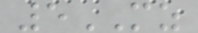5MZ
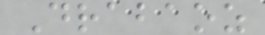Drabaoz
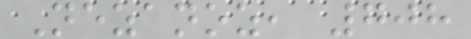Nezanoz, 708
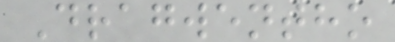Dragwentho
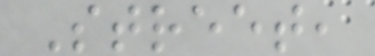Street,
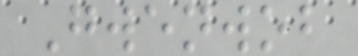Gwenwob
